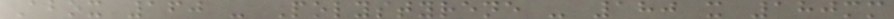Abox 160 - Polystyrene - 180 x 180mm
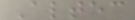Altec
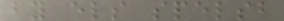by els spelsb
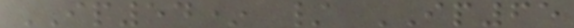IP54* / IP65
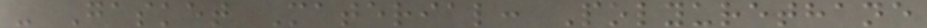- Gasket Material: Polyurethane
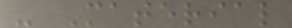- Material
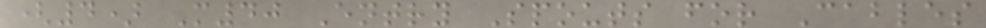(4) M40 Entry Spouts for Cables
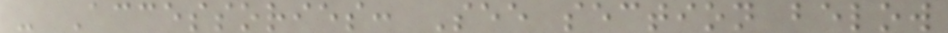- Accessories: See section below
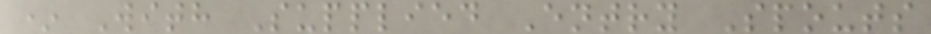* With Supplied Entry Spouts
